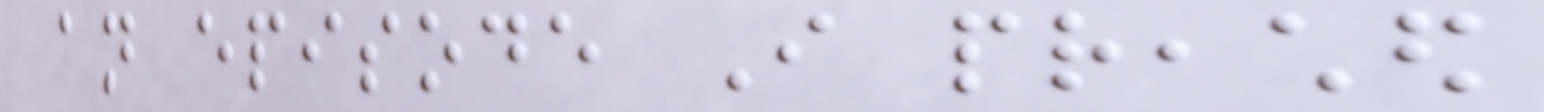an episode I preached
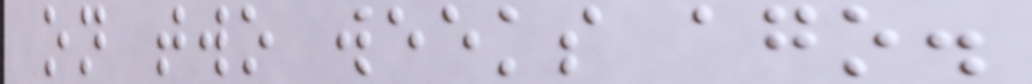on two weeks ago.
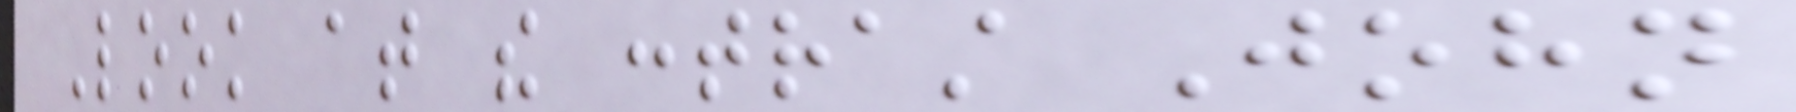Look at the contrast John
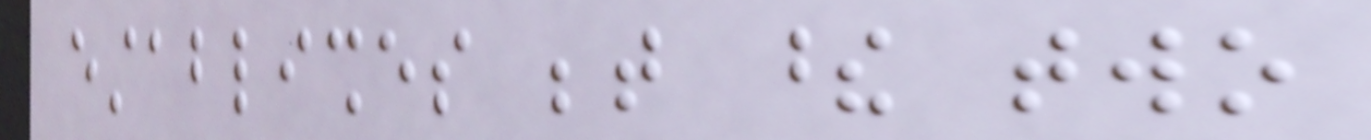establishes between these two
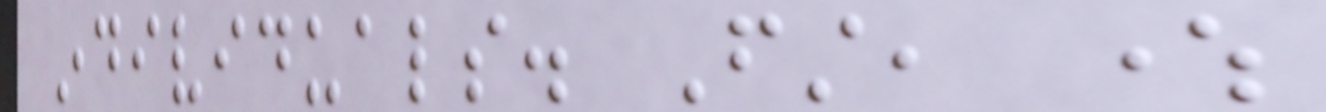individuals. First, where
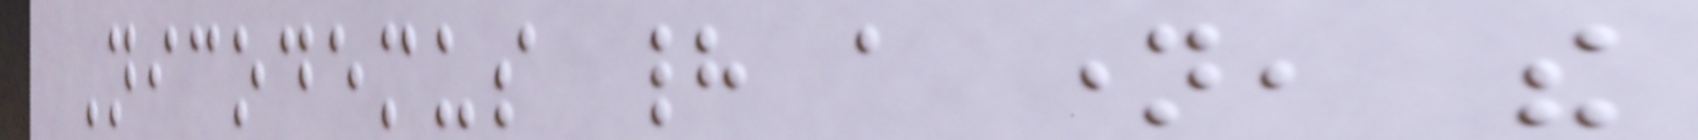Nicodemus had a name, the
